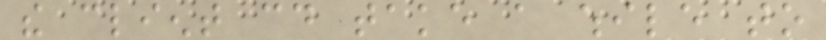the client could take a while to
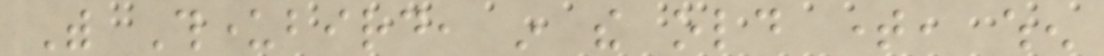With Thunderbird, in the old time, when
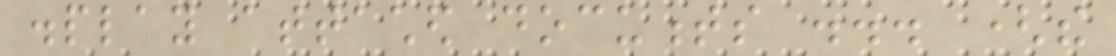display attached documents ... (the
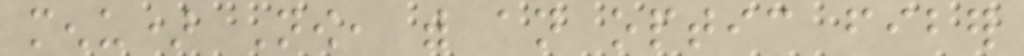menu) Now, with an optic fiber
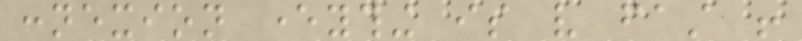connexion everything is very fast !
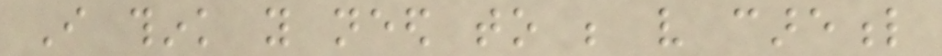I think you need to be very careful
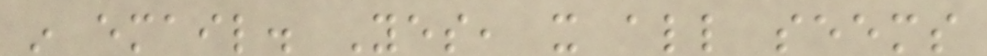in email. Yes, it all seems
